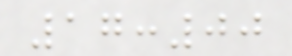17:00
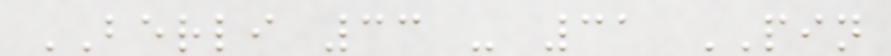BERLI 33 - 31 PIN
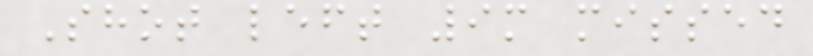Shot left 9m missed
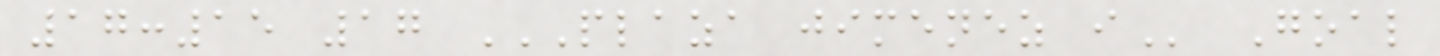17:15 17 PLAZA JIMENEZ I Goal
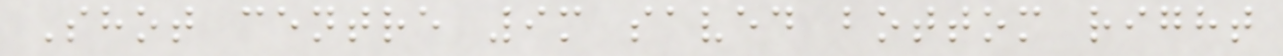Shot centre 9m saved bottom right
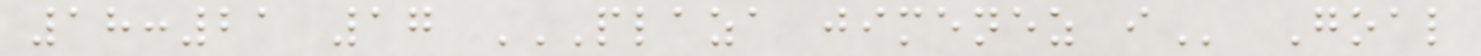18:21 17 PLAZA JIMENEZ I Goal
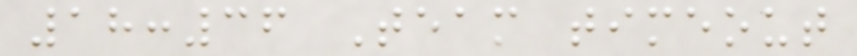18:36 Team timeout
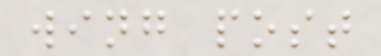wing post
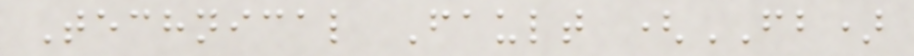Technical Fault (FB)
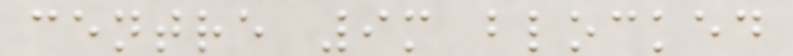centre 9m blocked
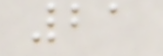21
